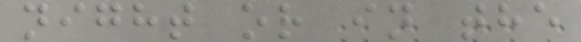night or in the
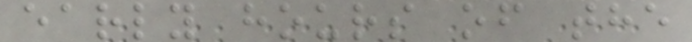early hours of the
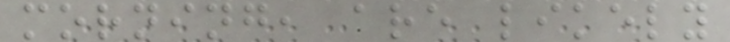morning, are likely
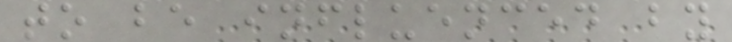to be influenced by
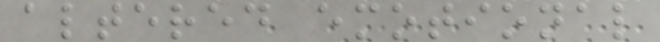altered emotional
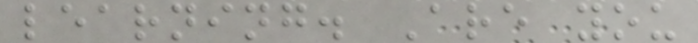learning. Are you
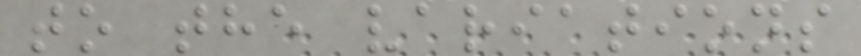to the variations
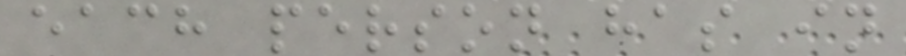each person has in
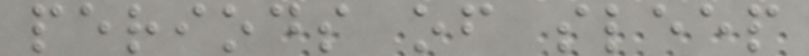periods of sleep
